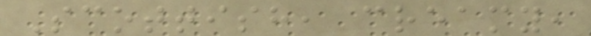Scottish, creamy,
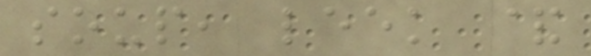soup, leek &
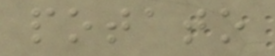potato
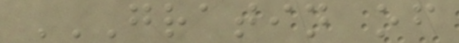GRATIN OF
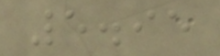5.95
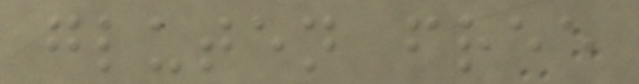gluten free
